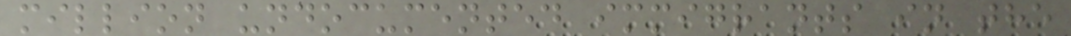million undocumented immigrants in the
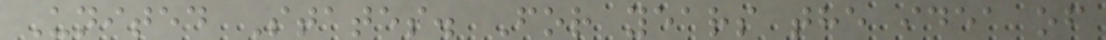United States. For years the idea of
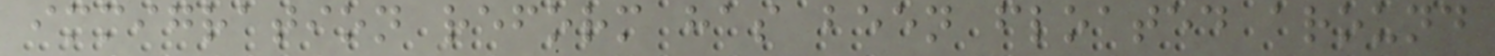immigration reform has been floated around
